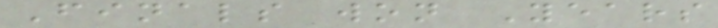Finals won Years
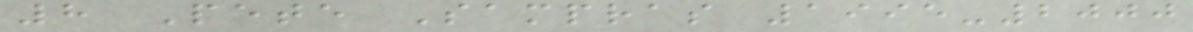8 Pete Sampras 1995-2000
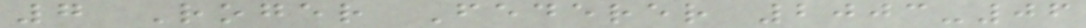7 Roger Federer 2003-06
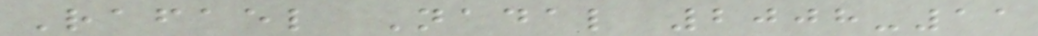Rafael Nadal 2008-11
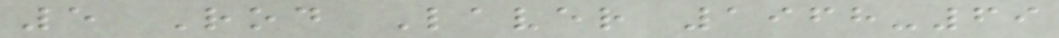5 Rod Laver 1968-69
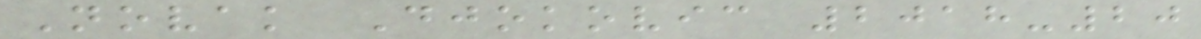Novak Djokovic 2018-20
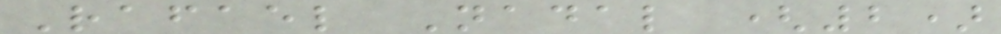Rafael Nadal (2)
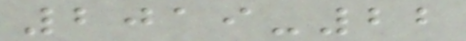2019-22
